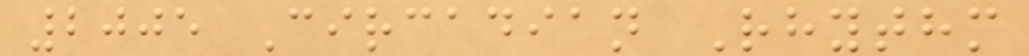2005 Circadian Rhythm
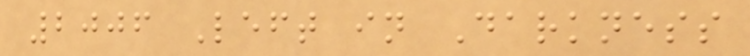2006 Left in Darkness
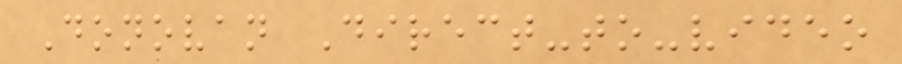Donovan Direct-to-video
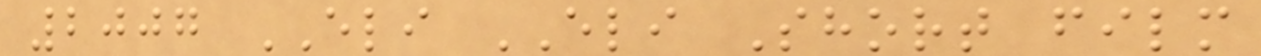2007 ELI ELI Short film
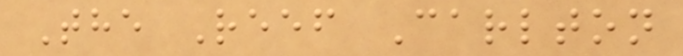The Reef Carlton
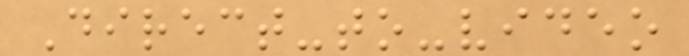Direct-to-video
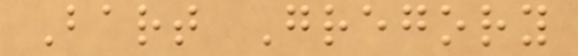Bart Gregory
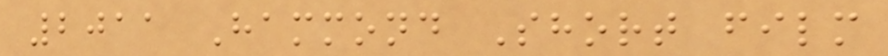2011 Hammond Short film
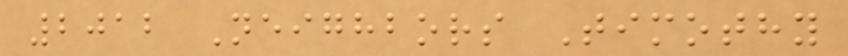2012 Neighbors Timothy
